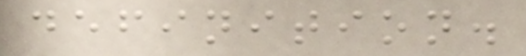definition.
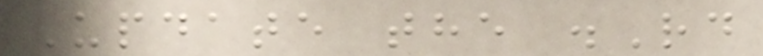Update the .Rd
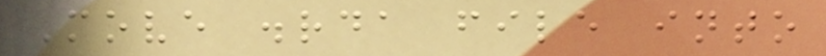Move .rda file into
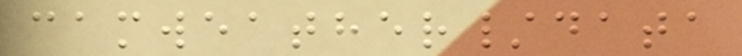camweather/data
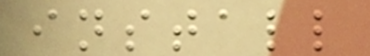install
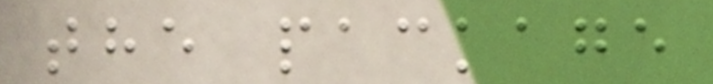the package
